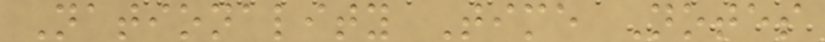Nationality Time Notes
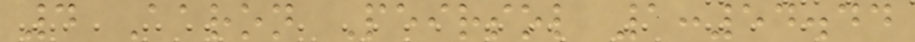4 Aaron Peirsol 1:54.44
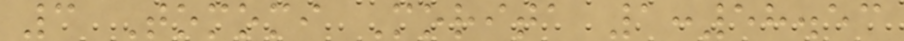3 Tomomi Morita 1:58.53
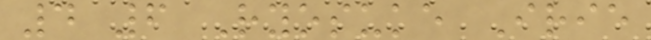4 6 Ryosuke Irie
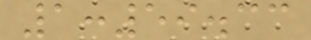1:59.33
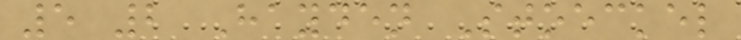5 2 Hayden Stoeckel
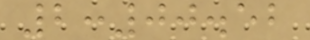2:00.52
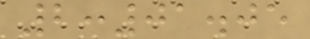2:01.05
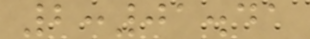2:01.41
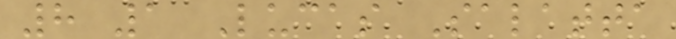8 1 Lucas Salatta
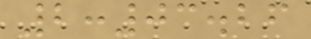2:03.26
